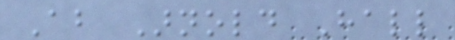About Arnold Hall
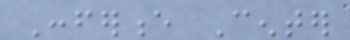Conference Center
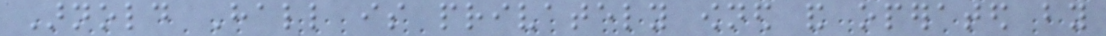Arnold Hall is privately owned and operated by
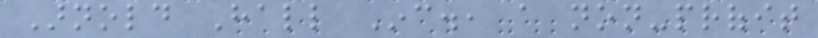Arnold Hall Inc., a non-profit
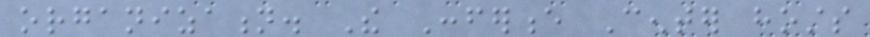organization. The Conference Center hosts
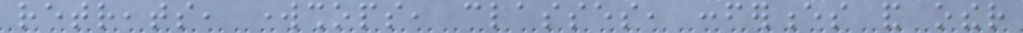retreats, workshops, classes, conferences and other
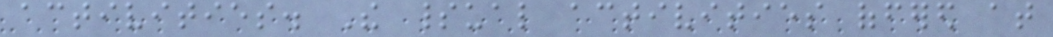activities. The spiritual activities offered at
